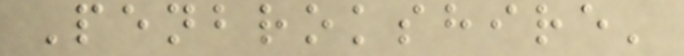Penbrokshire'
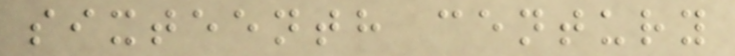sixteenth century
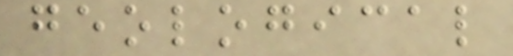geological
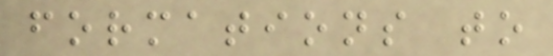formations to
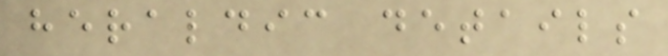heraldic details
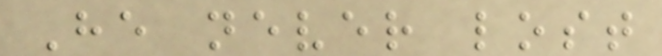He never lost
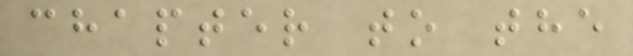chapter to the
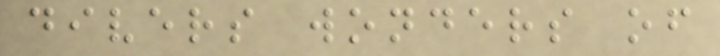divers wonders of
